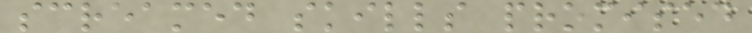screamed skills promised
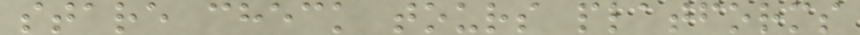stare check tours platforms
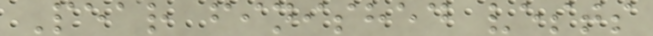Pear finished vests
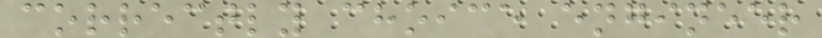correctly choice engineer
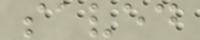saved
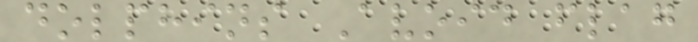dolphins Avoid flag
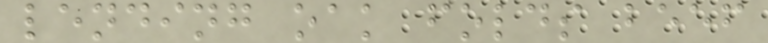lending oak folds beef
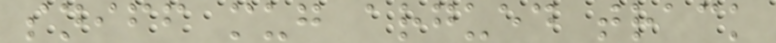sniff mug argued track
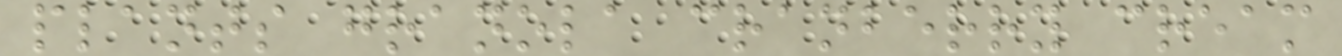plants granola cranberry cream
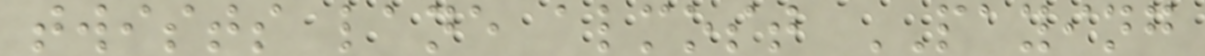twists lane almost PAYING
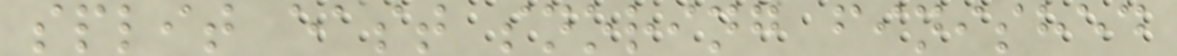split east snoring finished
